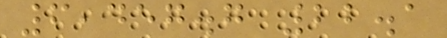6,457.7 22.1
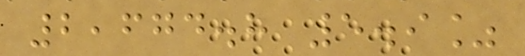2,674.8 5.9%
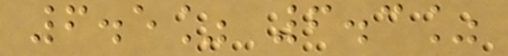6.5% 6.3%
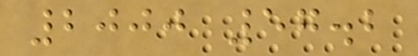2000 57.2
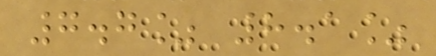7.7% 8.1%
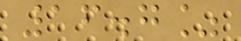16.7%
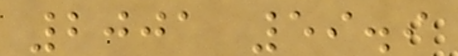2001 59.9
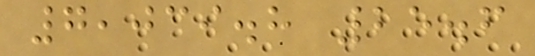7,039.8 25.6
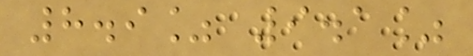8.9% 9.1%
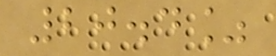20.4%
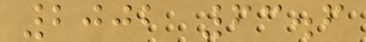2002 63.6
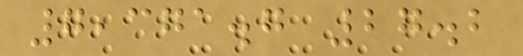7,371.7 27.2
